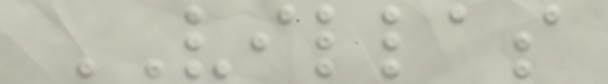VILLAS
